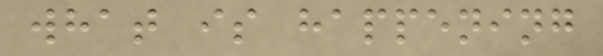what is happening
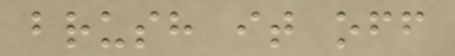brush it off
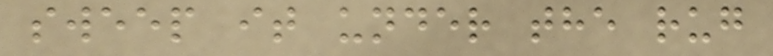sweep it under the rug
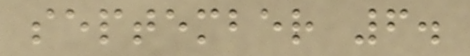september 6.
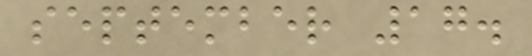september 17.
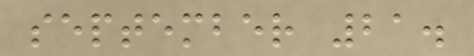september 21.
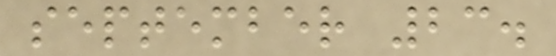september 23.
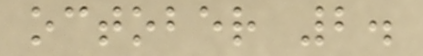october 2.
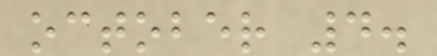october 4.
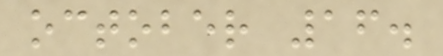october 16.
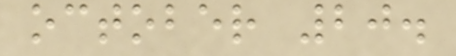october 20.
